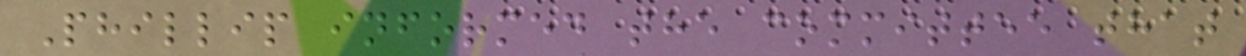Phillip informed the committee that
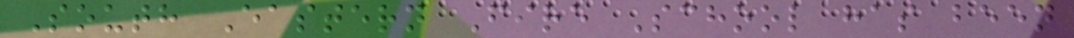South Eastern Fire School has been
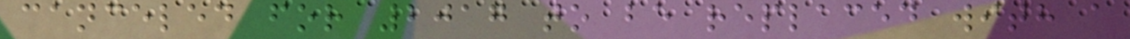canceled for 2017 to be replaced with a
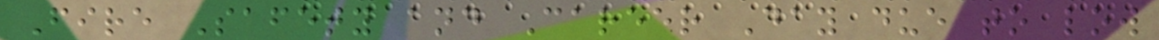Fire Safety and Career Day due to low
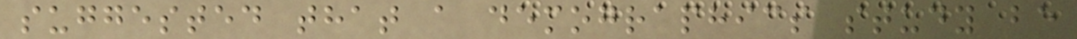suggested that a demographics study be
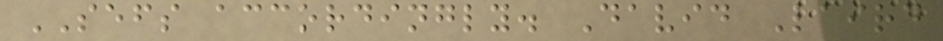SEFS accordingly. David Laird
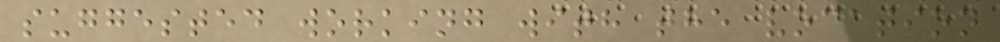suggested working with the vocation
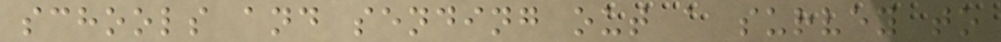schools and sending out a survey to
